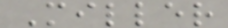Miller
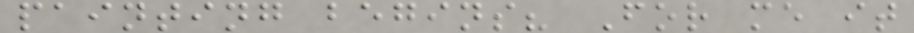painting begins? For me it
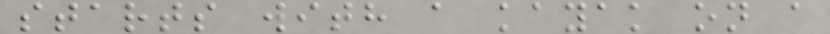starts with a kayak on a
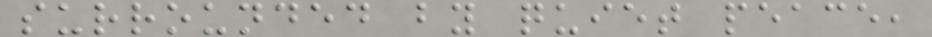surrounded by quiet peace,
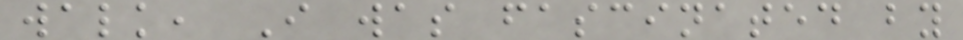walk, I was fascinated by
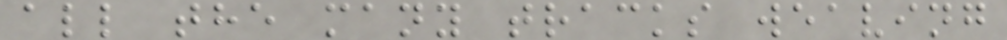all the many tracks weaving
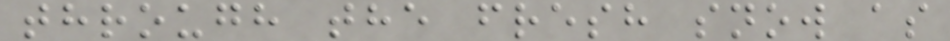through the fresh snow as
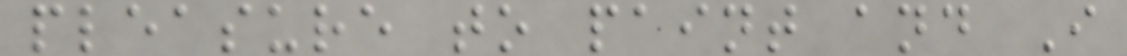pleasure to paint and I
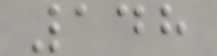148
